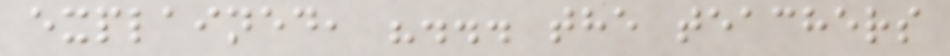explained, "... the teachers
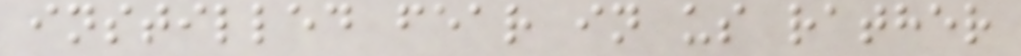instilled fear in us rather
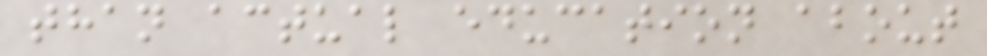than actual education about
